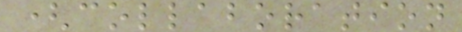(collaboration
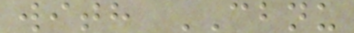with CBNU
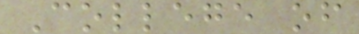College of
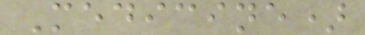Medicine)
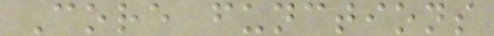Core functions
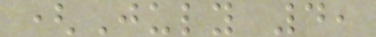(July 4,
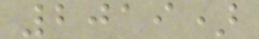2019)
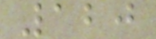120
